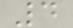4
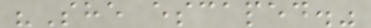"She escaped."
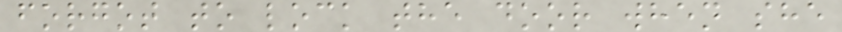forgot to lock the door when she
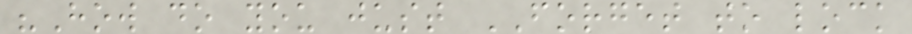"How do you just FORGET to lock
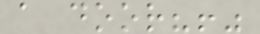a door?!"
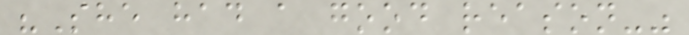"She had a good reason-"
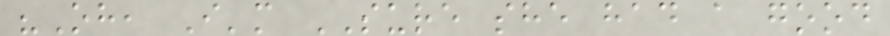"Oh, I'm SURE she had a good
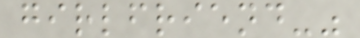girlfriend-"
